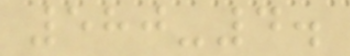580-4.
